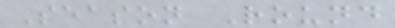Season Round
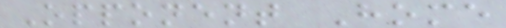Opponent Home
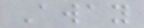Away
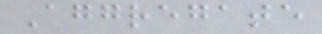Aggregate
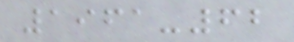1961-62
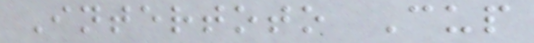Intertoto Cup
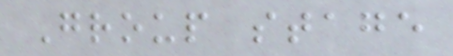Group stage
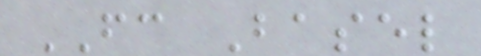FC Basel
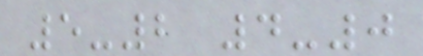5-2 4-0
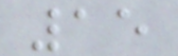15
